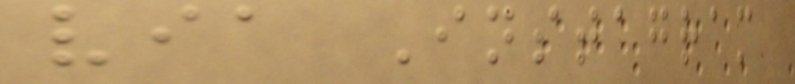via Instagram
